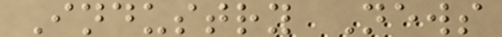Industry News
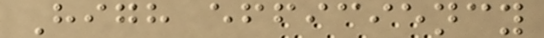High efficiency
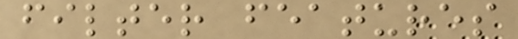filter features
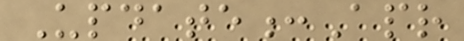Update:Apr
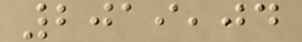2019,04
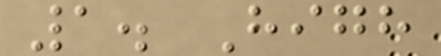1. High
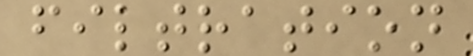filtration
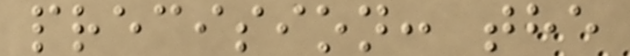precision: the
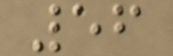56
